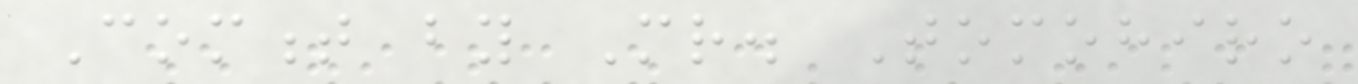Comment by Mr. Tomohiro
